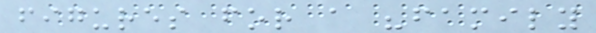figures for a "family
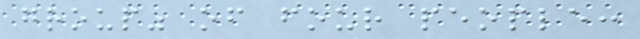group" of four people:
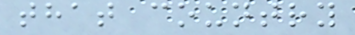that country
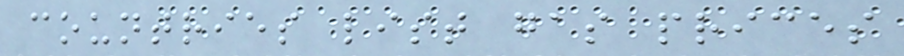countries list gas prices
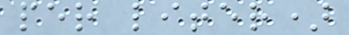per liter)
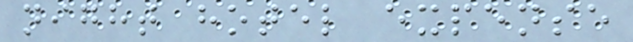night hotel expense
